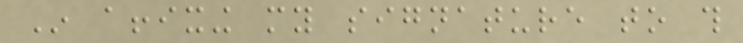In affixing my signature to this
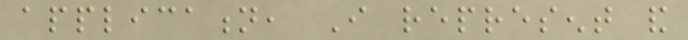application, I represent and
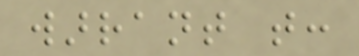warrant that:
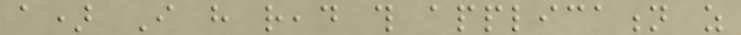a) I have read this application as
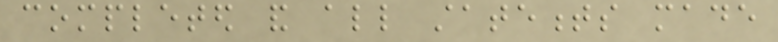completed and all statements made
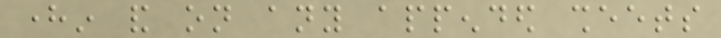herein and on any appended sheets
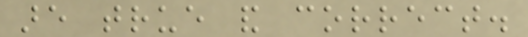are true and correct.
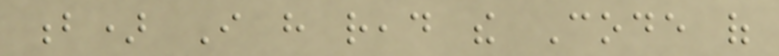b) I have read the Code of
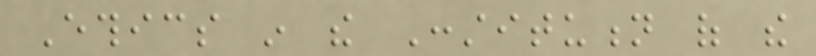Ethics in the Constitution of the
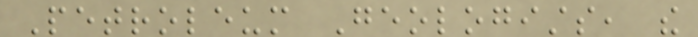Petroleum Geologists, the
